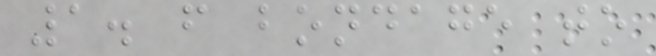1. from bondage to
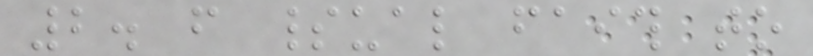2. from spiritual faith to
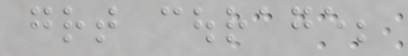great courage;
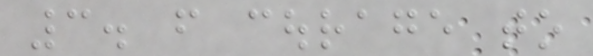3. from courage to
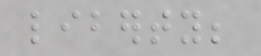liberty;
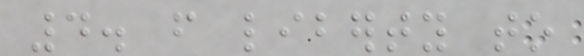4. from liberty to
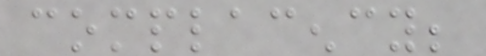complacency;
